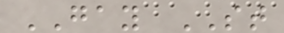GAY ST
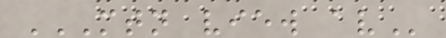MTN VIEW AV
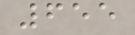655
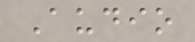Audio
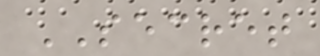SECRET
